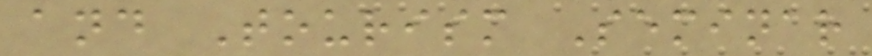and Tourism Seminar
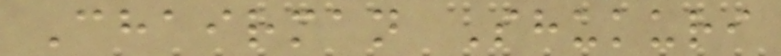Chairman Shukuri
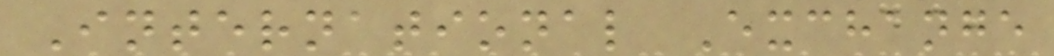International Exchange
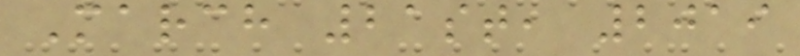March 21st, 2019
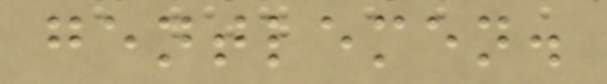gentlemen.
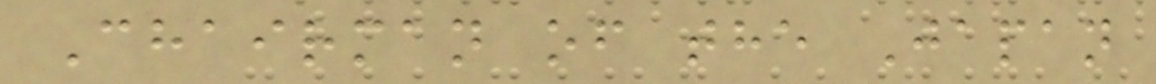Chairman of the Japan
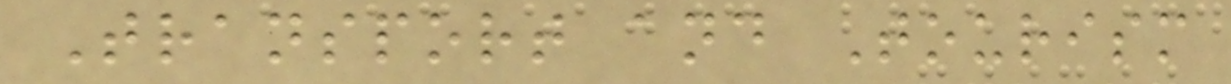Transport and Tourism
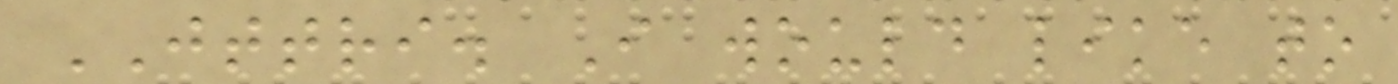JTTRI. I would like to
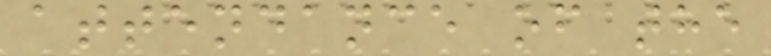attendance of the
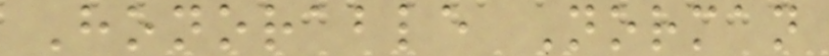Honorable Norman
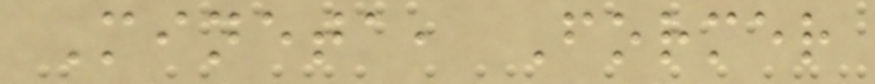Mineta, Former
